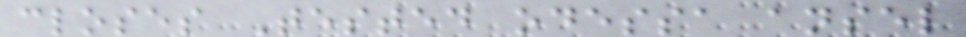closes Tested odessa ansel
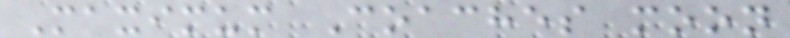Maximum Coaches moon
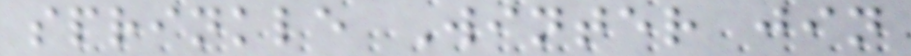sprinkle Winter jin
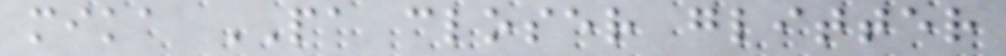mika PA closer glitter
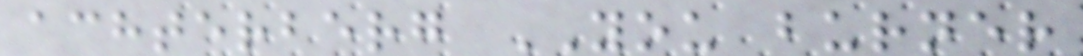achterberg YOU burner
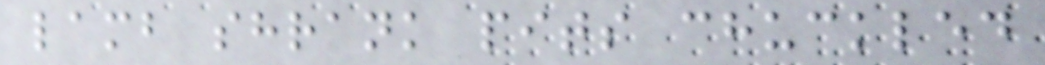lamb shrank pits chuckled
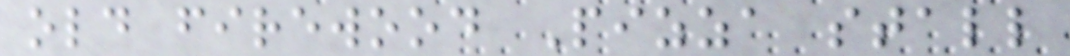old firewood Pizza stall
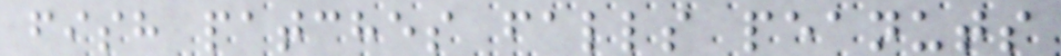fish patches falls peanuts
